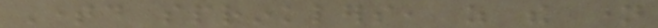Timed sprinklers, as the name
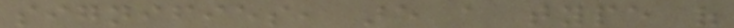signifies, are a type of
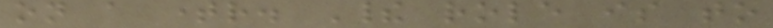on a timer. Their role is to
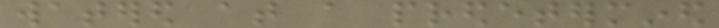watered at a predetermined
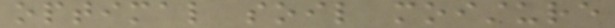optimal soil moisture
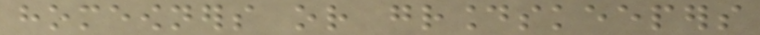homeowners or groundskeepers
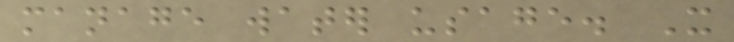manage water usage. It
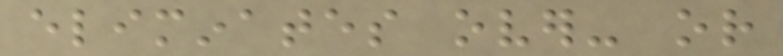eliminates over- or
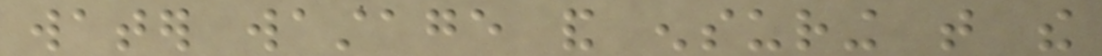water wastage and ensuring that the
